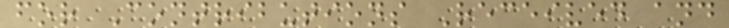for Contributions Received and
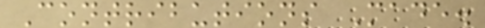Contributions Made.
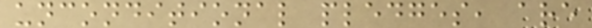unconditional pledges, are
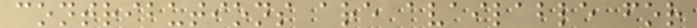contributions are available for
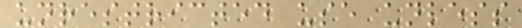unrestricted use unless
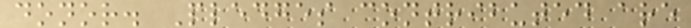donor. Pledges contributed are
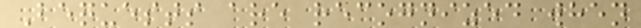Bequests are recognized when
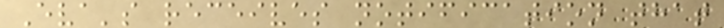Eva's receives notification that
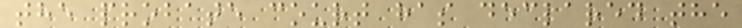the probate court has declared the
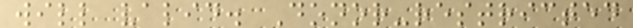will valid. Donor-restricted
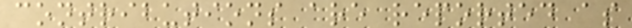contributions are reported as
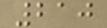210
